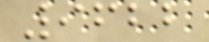9622
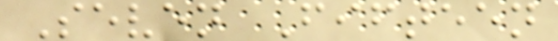Seven Fifteen
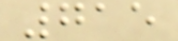715
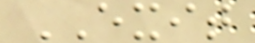EXIT
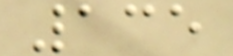135
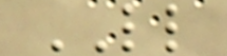LL
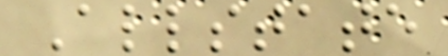Allstate
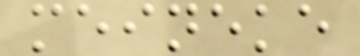meineke
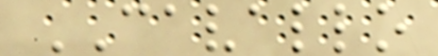CAVALLO
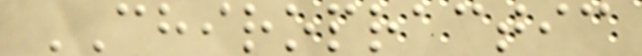CHIROPRACTIC
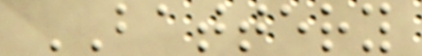BATTERY
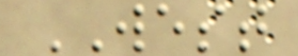WEST
